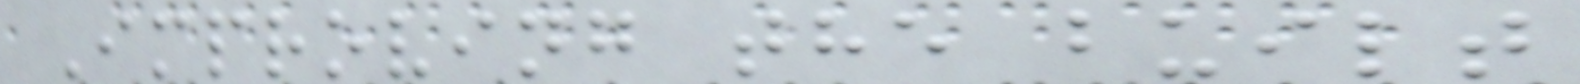Improving the built
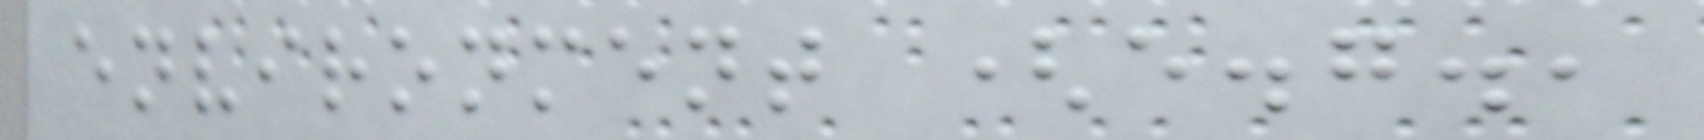environment (e.g.,
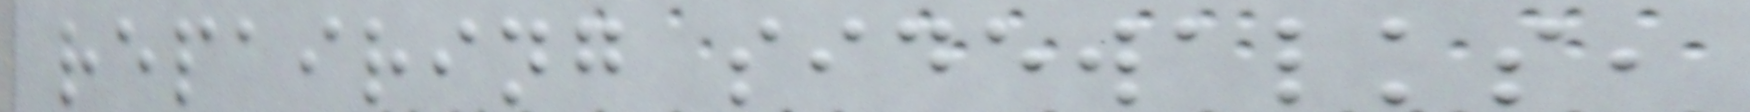repairing sidewalks,
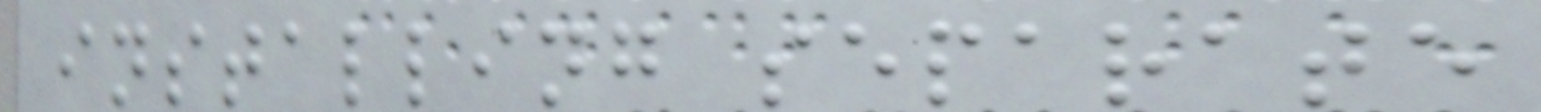installing separate
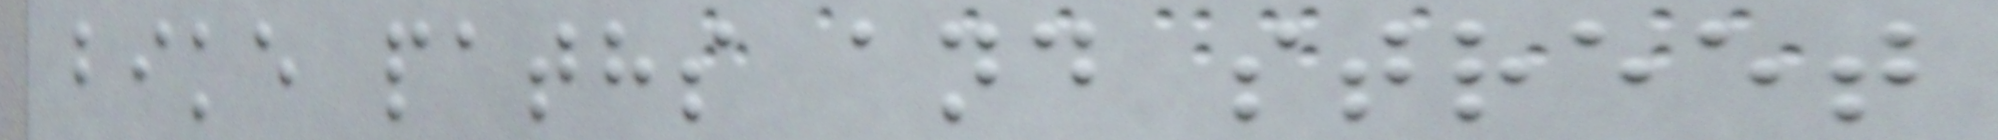bike paths and street
